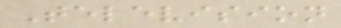Television
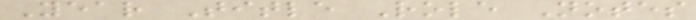Year Title Role Notes
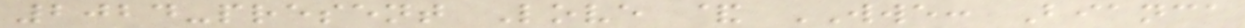2024-present Love & WWE: Bianca
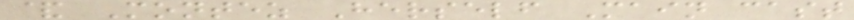& Montez Herself Main cast
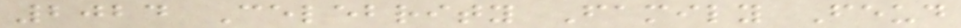2024 Celebrity Family Feud
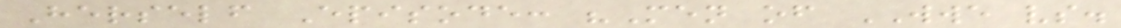Herself Episode: "Men of WWE vs.
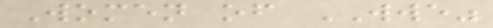Women of WWE"
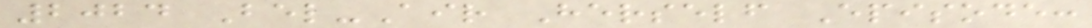2024 Bel-Air Herself Episode:
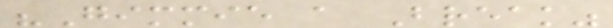"Gimmie a Break"
